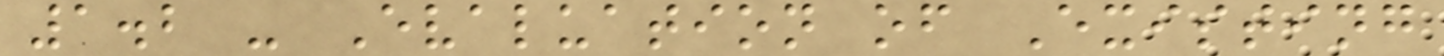1.2 - Evaluation of Existing
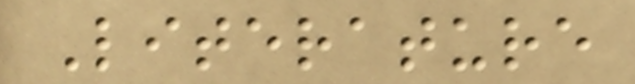Literature
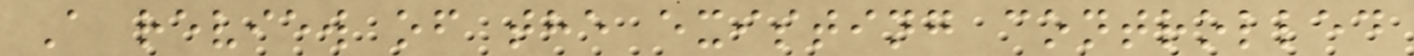A review of the existing controlled
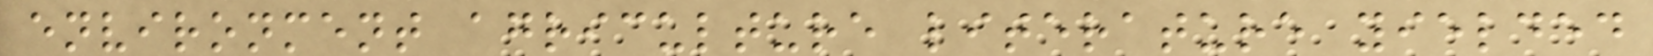environment agriculture literature yielded
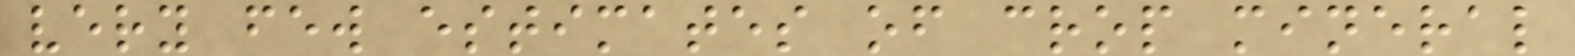very few estimates of crop mineral
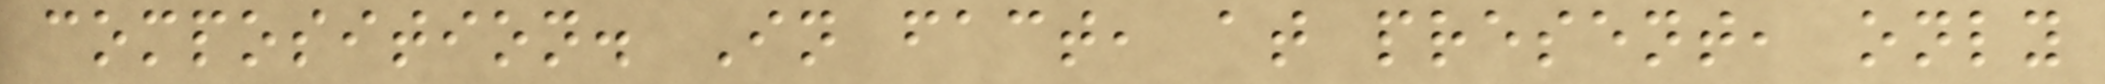composition. In fact, at present, only
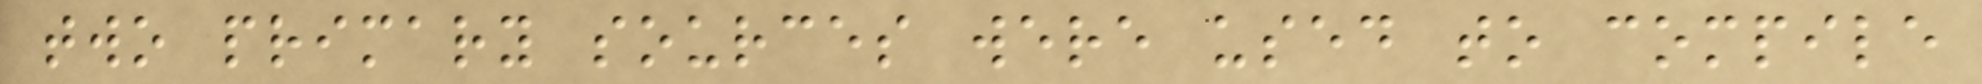two primary sources were used to compile
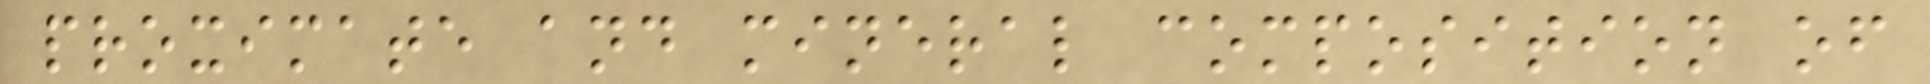proximate and mineral composition of
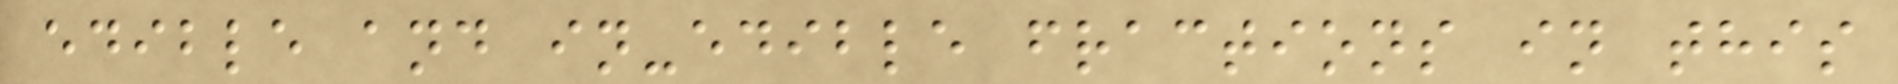edible and in-edible fractions in this
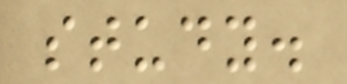study.
